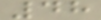48
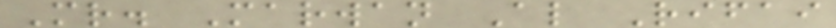Mr. Marwan Al Rifai
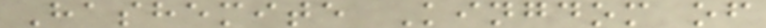Hashemite Kingdom of
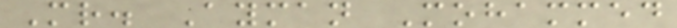Mr. Ayman Mohammed
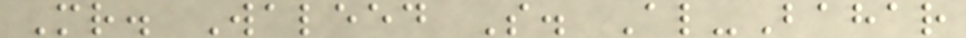Mr. Waleed S. Al-Bahar
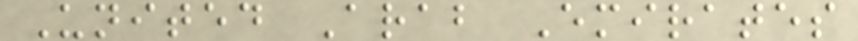United Arab Emirates
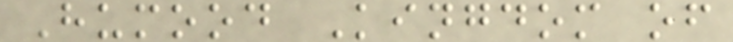Humood Kingdom of
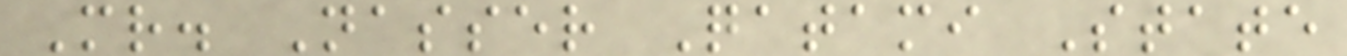Mr. Nasser Qatami State
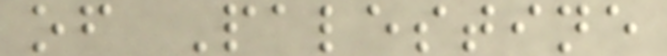of Palestine
